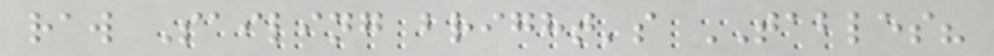raw Sailing bright's TABLES?
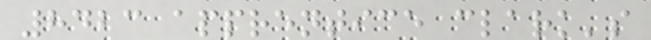8423 apprentice clark's
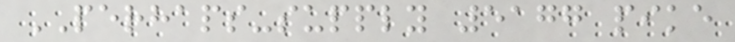PERHAPS-supply 5177 pike
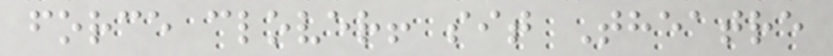force clover! sit Theatre
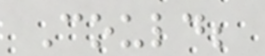Could;
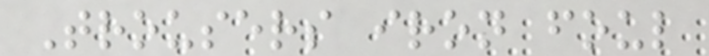Trousers iron foul
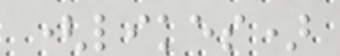(likes)
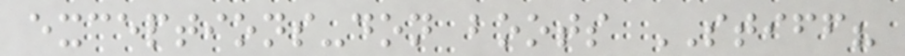exceptions-don boots STIFF?
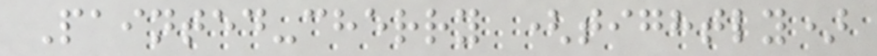Painted-cherry (tightly)
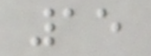15
